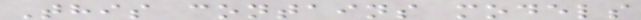This contains models
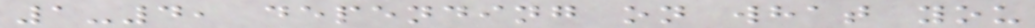1-4, depending on what you
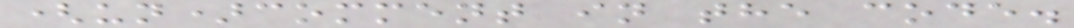(un)comment in the code.
